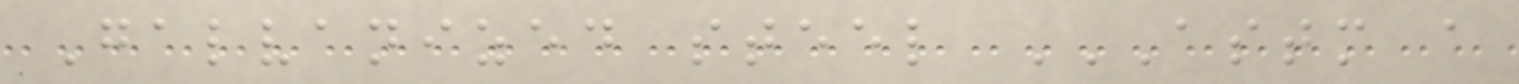Galvanized steel ASTM A
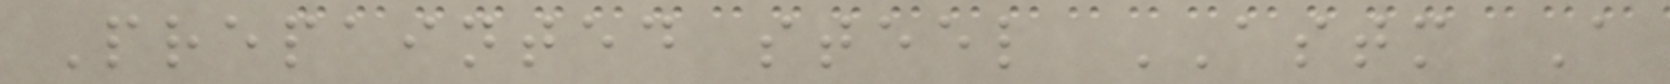Prepainted steel ASTM A
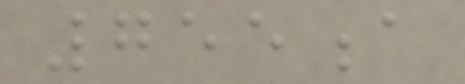755a
